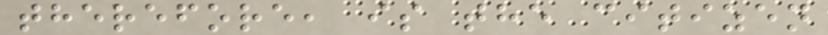therefore, is the citizen
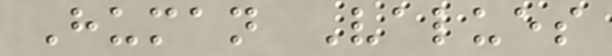Human Values
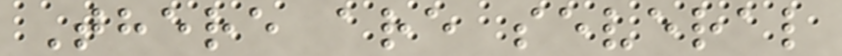There are several
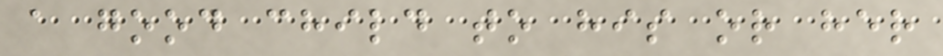a good child to his or her
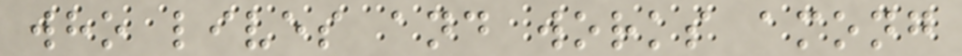who lives and works among
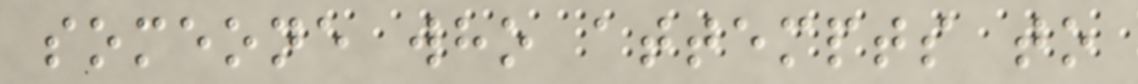someone who attempts to
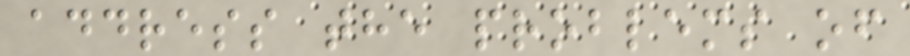address the problems of
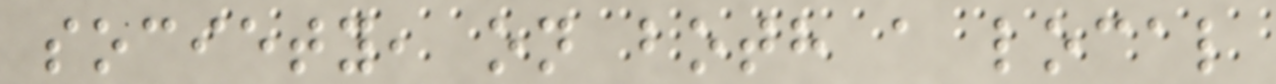society, on both a local
